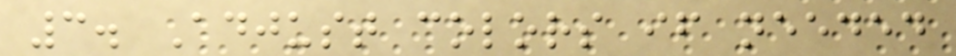3. Adjust colors if needed
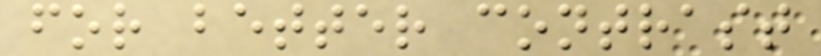for better contrast
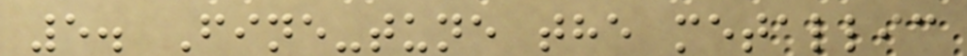5. Fine-tune the metallic
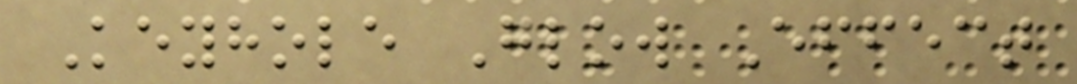Keyhole Glow Effect
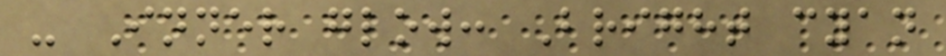- Inner glow: Bright cyan
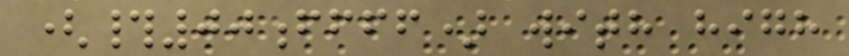(#00ffff) with high
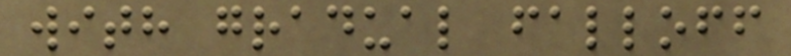with gradual falloff
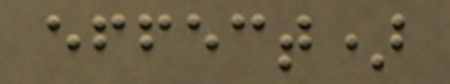effect)
